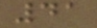41
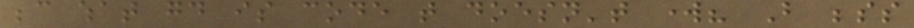because what good is code that doesn't work? But besides
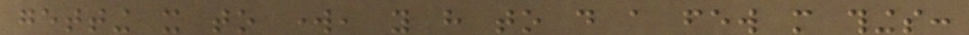getting it to work, you have to do a few more things:
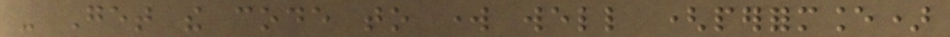- Get the code to work well (performance)
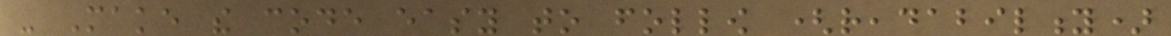- Make the code easy to follow (readability)
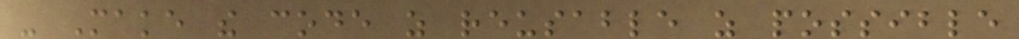- Make the code as reusable as possible
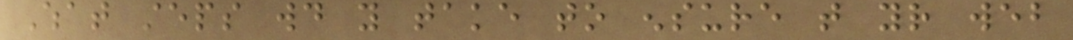What steps would you take to ensure that your web
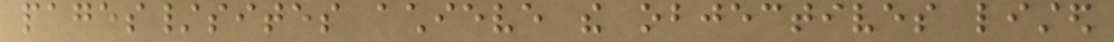pages/sites achieve the objectives listed
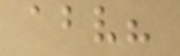above?
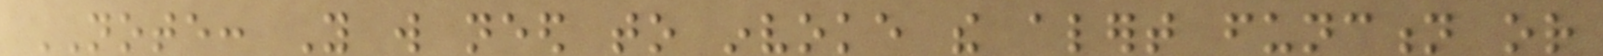NOTE: You will need to invoke the alert function or
